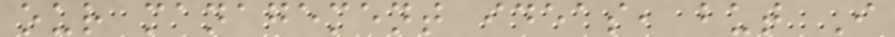our management ideas, but I
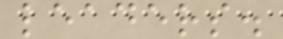leaders.
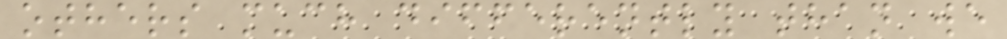others much differently than we
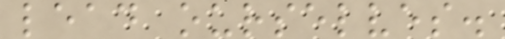lead ourselves.
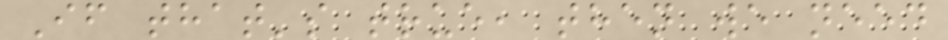If that's true, then we need
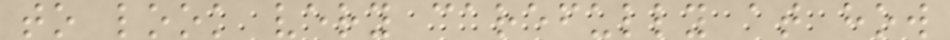to look very carefully at how
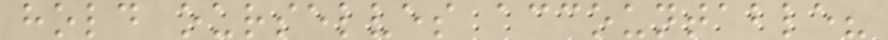hold ourselves accountable?
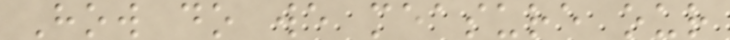How do we measure our
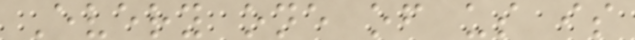Every one of us is
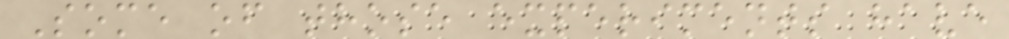Some of those experiments have
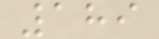189
